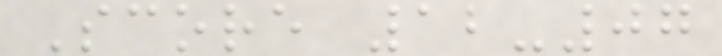Score 12-07
